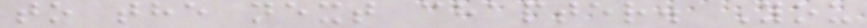to the next chapter. You
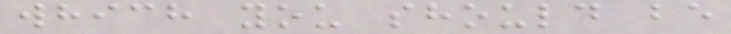which you should be
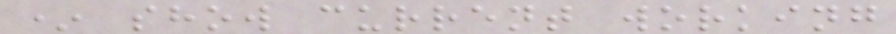* show current working
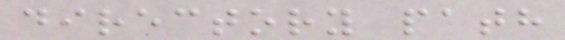directory path
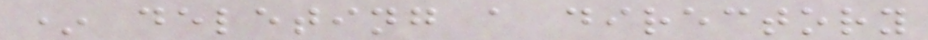* deleting a directory
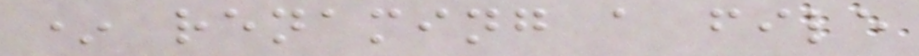* renaming a file
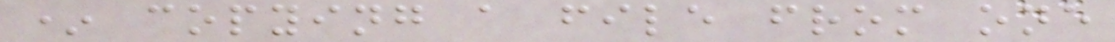* copying a file from one
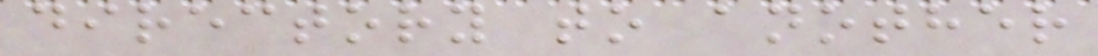directory to another
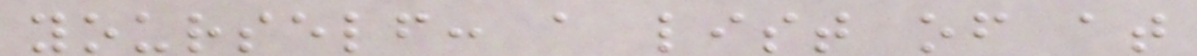yourself: a list of at
